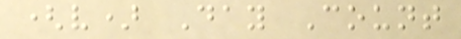(v) Day Count
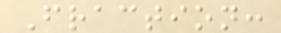Fraction:
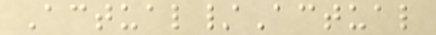Actual/Actual
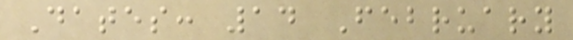Dates: 14 February
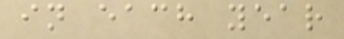in each year
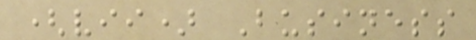(vii) Business
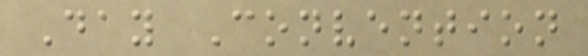Day Convention
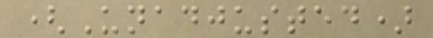(Unadjusted)
